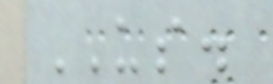US.
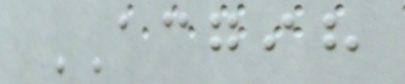ACGIH
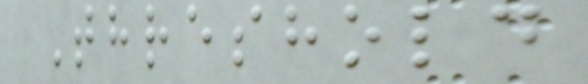Threshold
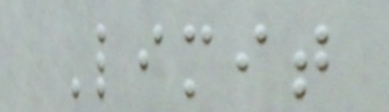Limit
